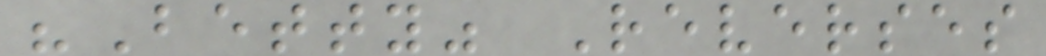"Betty" Reverses
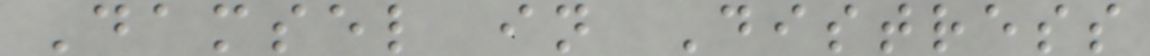Damsel in Distress
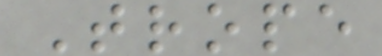Trope
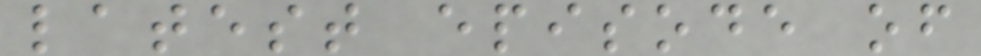latest episode of
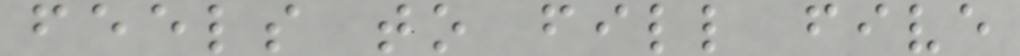feels to fill five
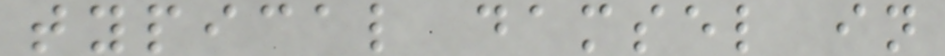typical damsel in
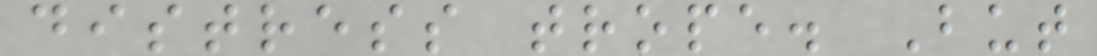distress trope. But
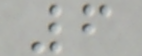6
